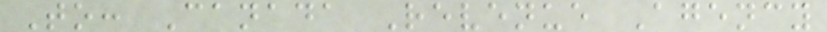To: Canada Revenue Agency
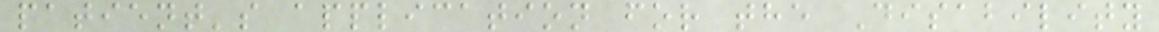patient's application for the Disability
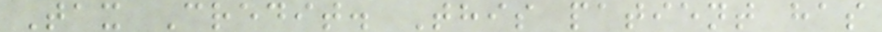Tax Credit. This patient has
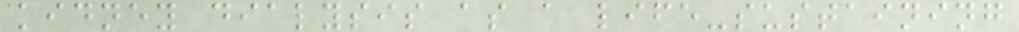kidney dialysis as a life-sustaining
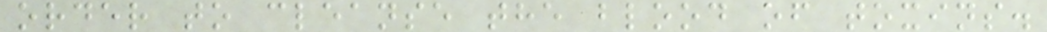order to cleanse the blood of toxins.
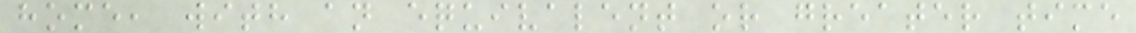home, with an equivalent or greater time
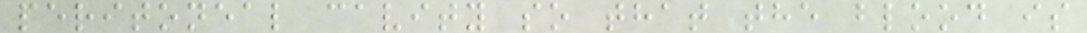peritoneal cavity so that the blood is
